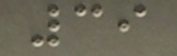39
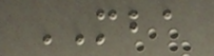MBA
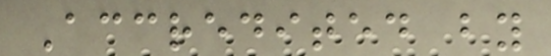Accredited by
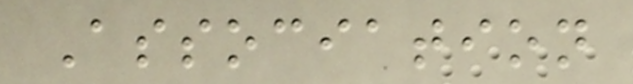Association
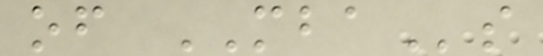of MBAs
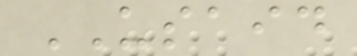USAID
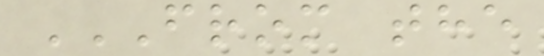FROM THE
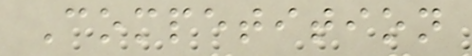Competition
